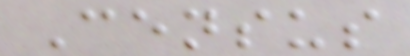Census
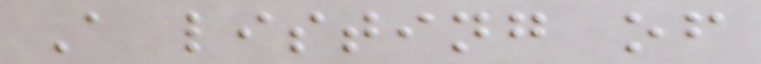A listing of
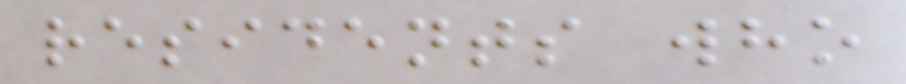residents who
